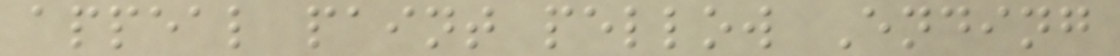appeal paint pellow Ending
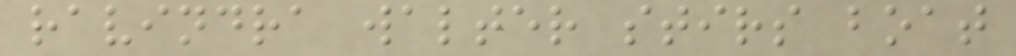ravindra walter stirs boat
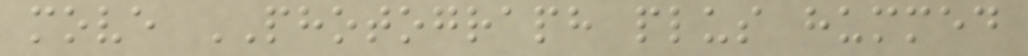move PHOTOGRAPH plus hummed
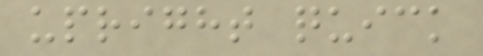upright quick
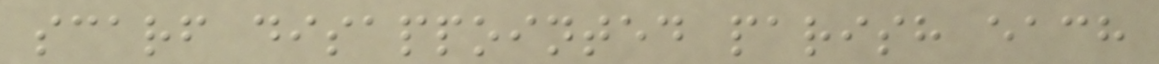scarf disappointed parish each
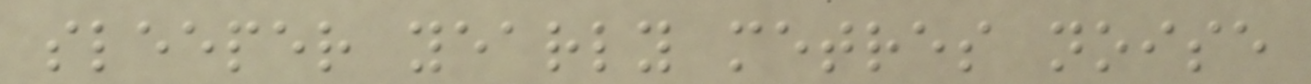sleeper yearly metres noise
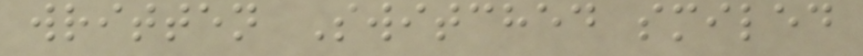written Switched smiled
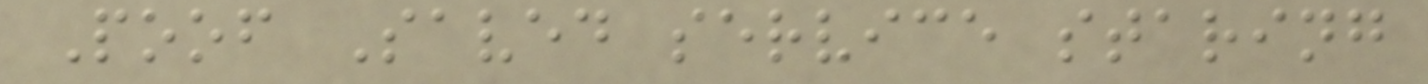Poof Saved service staring
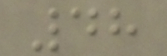48
